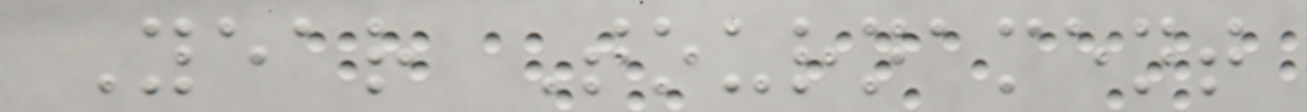Year Tournament
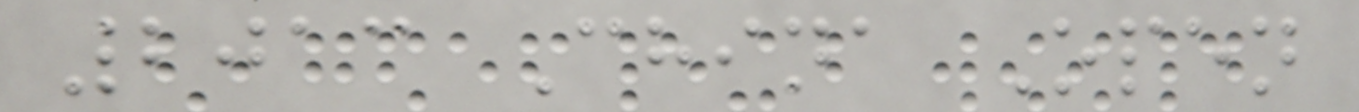2013 China Open
